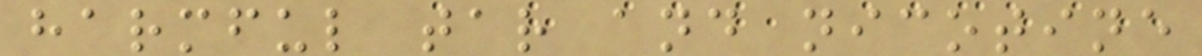harmful tar and nicotine
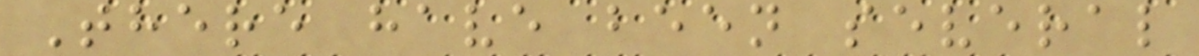There have been several
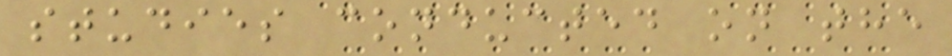studies conducted on the
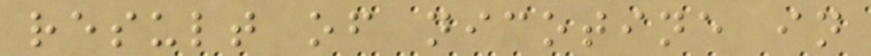result of nicotine in
